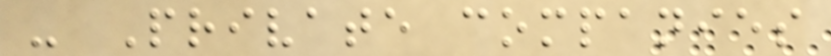- Private companies
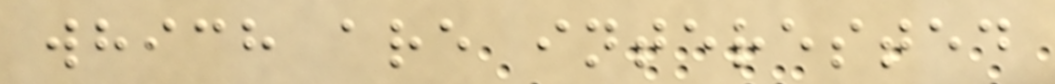which are interested
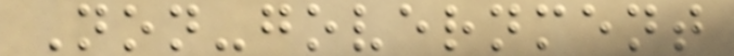Non-government
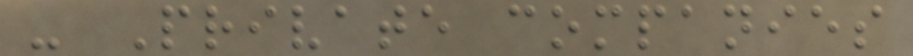- Private companies
